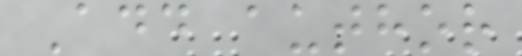Add author
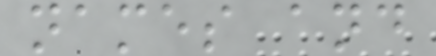names and
